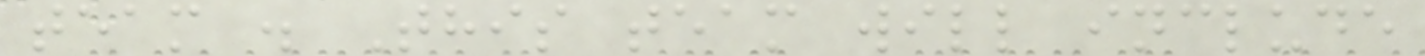team . This team will include
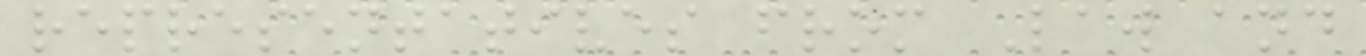representatives from Law and
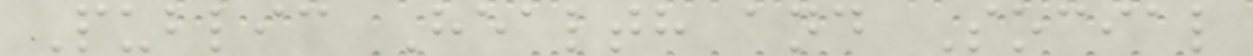Public Health and Social
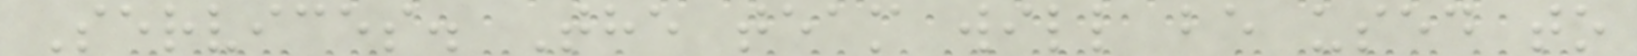Services. The team will be used to
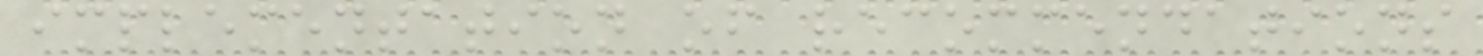implementation of recommendations
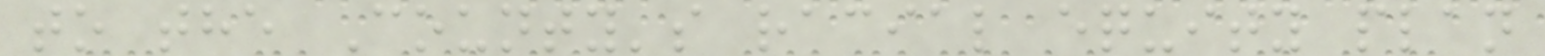to the County's racial equity plan
